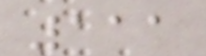111
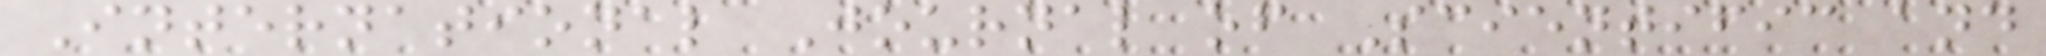International Journal of Scientific and
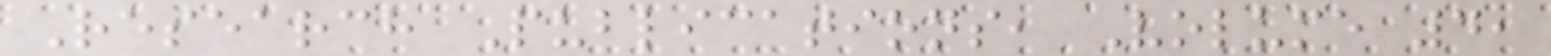Research Publications, Volume 4,
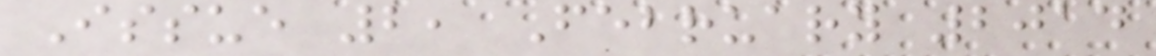Issue 2, February 2014
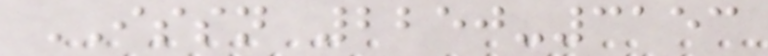ISSN 2250-3153
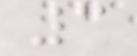3
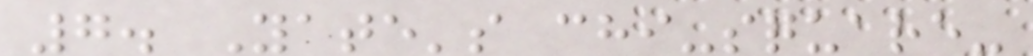7. Yate's chi-square-
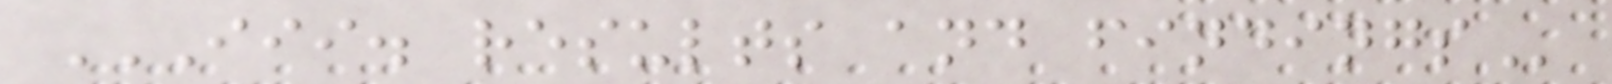III. RESULTS AND FINDINGS
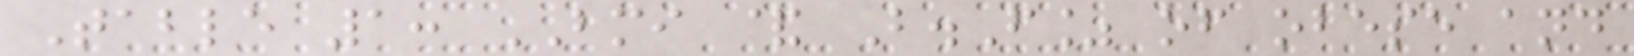Table 1: BMI & B.F% of obese and
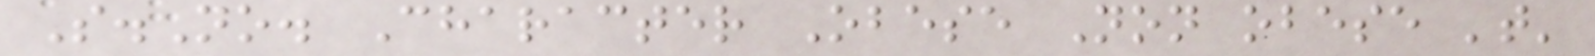S.No. Character Obese Non obese 't'
